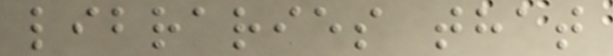libraries that
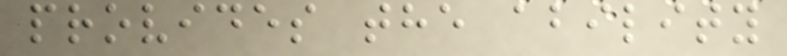provides the ability
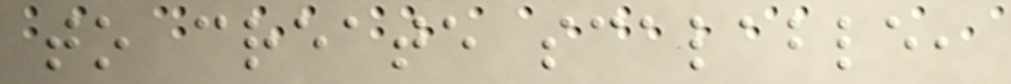to create scalable,
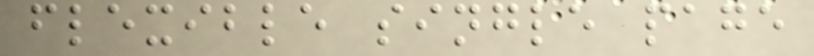flexible single page
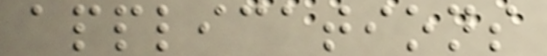applications
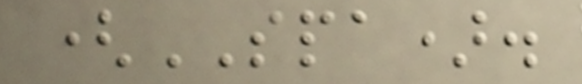(SPA).
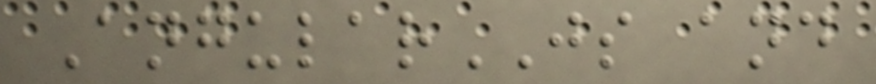AngularJS and
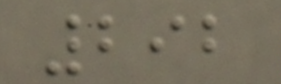292
